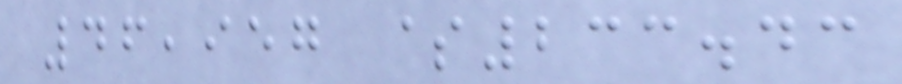46,957 $233.43
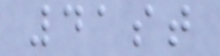41st
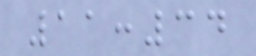11:34
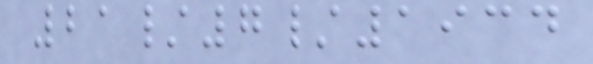21/7/1934
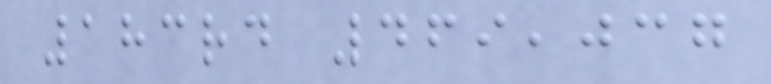183rd 469,037
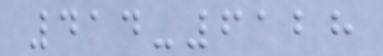414-6128
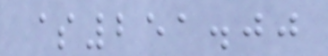$251.00
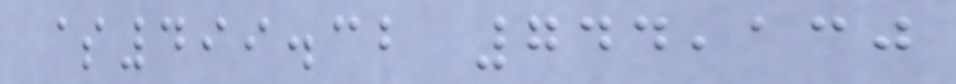$499.32 744,130
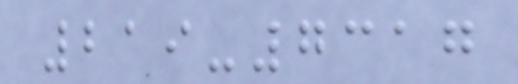219-7317
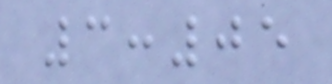3:05
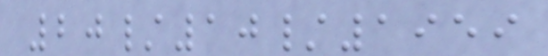20/10/1959
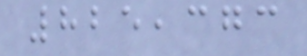825,373
